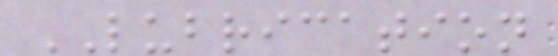LUBRICATION
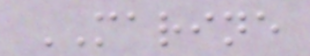MARINE
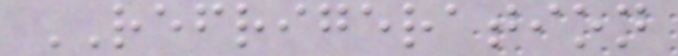REFRIGERATION
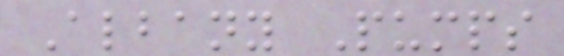Albany Pumps
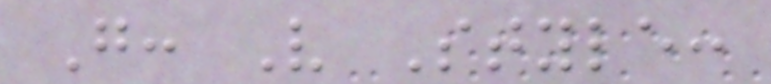G: V Style:
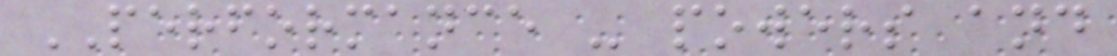PERFORMANCE - powers and
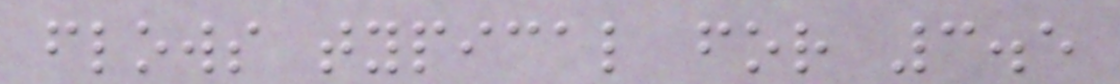flows typical for 3.5
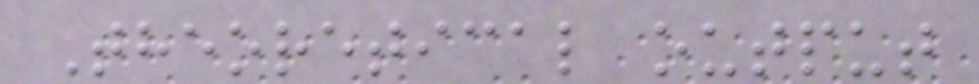Theoretical output
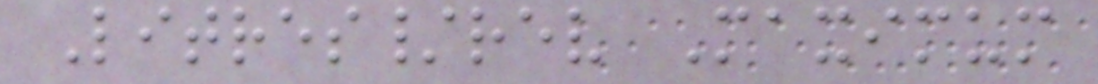Litres/rev Maximum
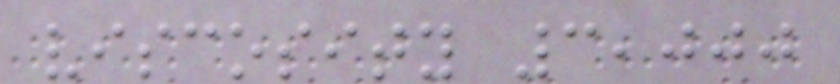viscosity 3,000
